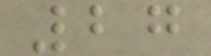27
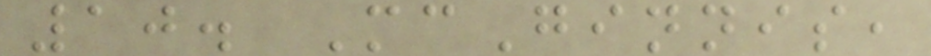10. McGinnis,
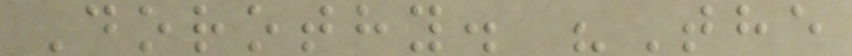Dorothy. "The
